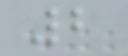2
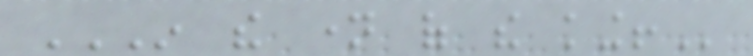IN THE NAME OF THE KING!
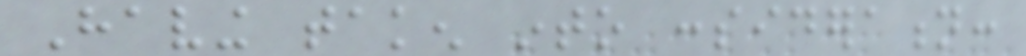Having taken into consideration:
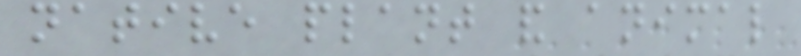native plant and animal
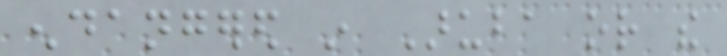endangered in Aruba or the
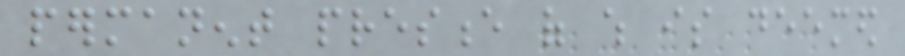permanent presence of which is deemed
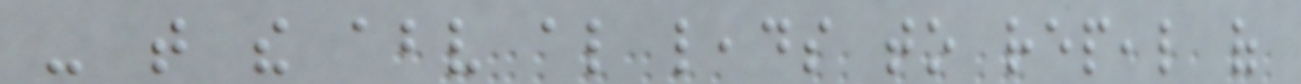- that the above also leads to repeal of
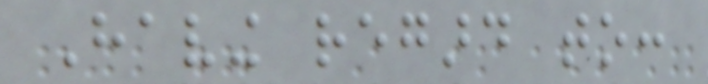Having regard to:
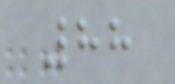88
